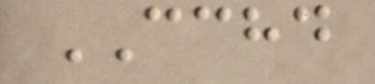CCHD
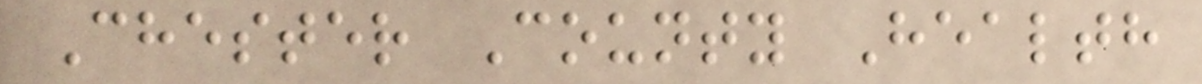Chester County Health
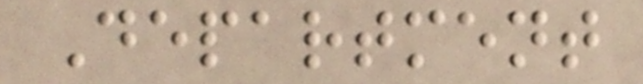Department
